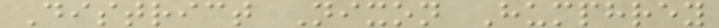District Nixon Humphrey
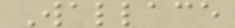Wallace
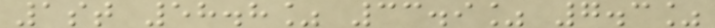1st 58.8% 33.9% 7.3%
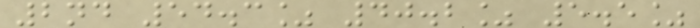2nd 54.3% 40.2% 5.5%
